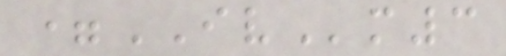=IVm3
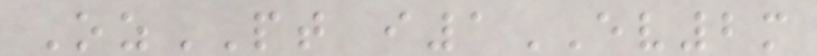OzPT i1EV2m
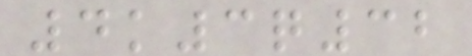4k3q32
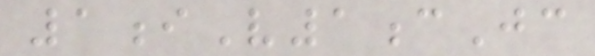1iV1cJc
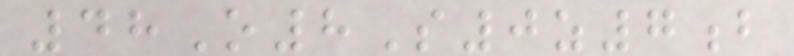48O8S0z7b
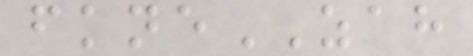fkneZAH
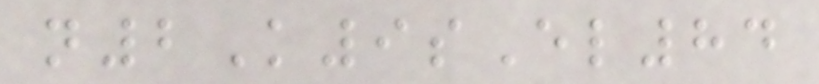n2K9sEl84
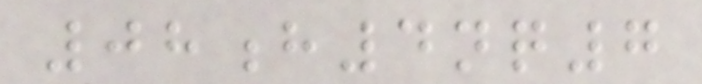08h4nq7
